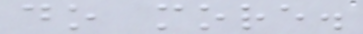do more.
